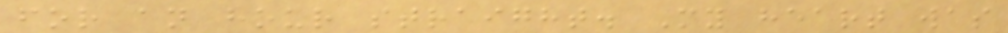for an hour straight. My heart was
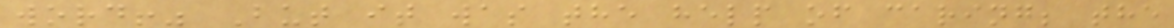word!" But it was the help of caring; the
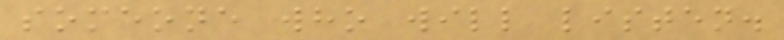someone who will listen.
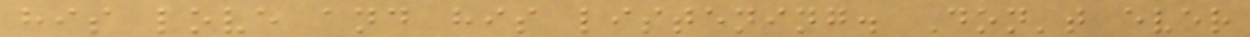his love and his listening. Don't ever
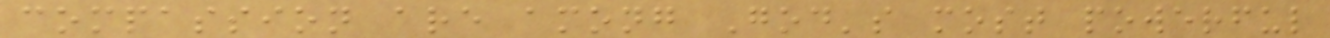compassion are among God's most powerful
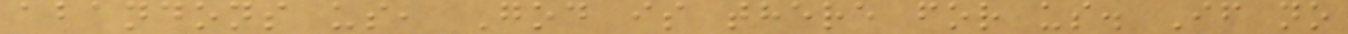abandons us, God is there for us. If no
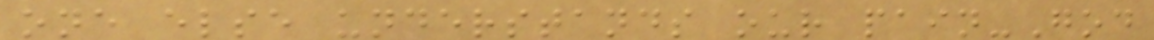one else understands our pain-God
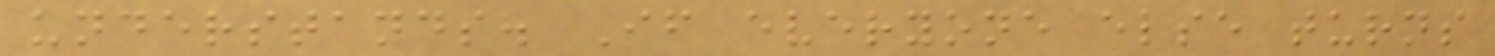understands. If everyone else turns
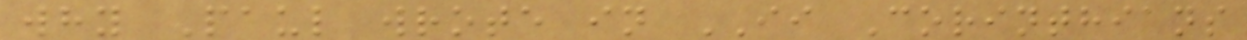why Paul wrote in II Corinthians
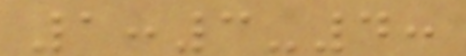1:3-4:
